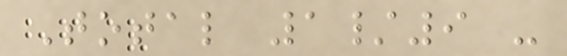Total 1/9 -
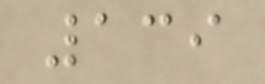139
